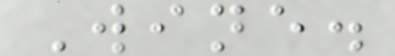Wine.
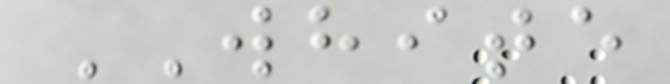WHITE
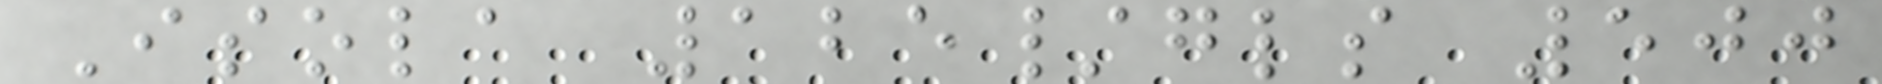Isola 125/gls 500
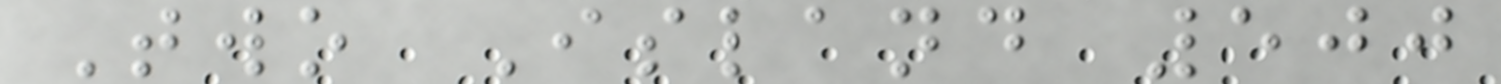Two Island 500
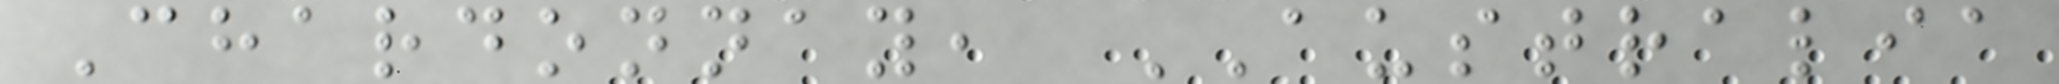Chardonnay, AUSTRALIA
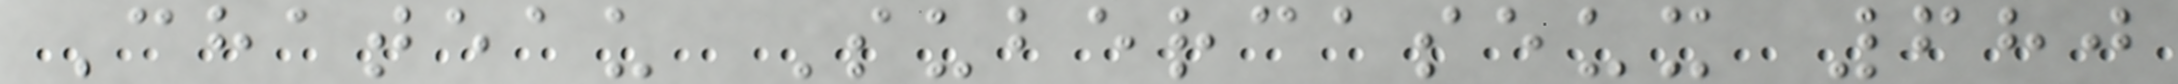Chateau Subercaseux 680
